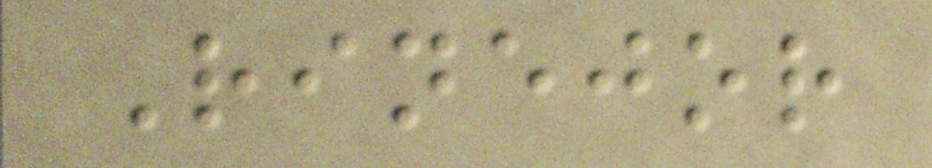Rinejor
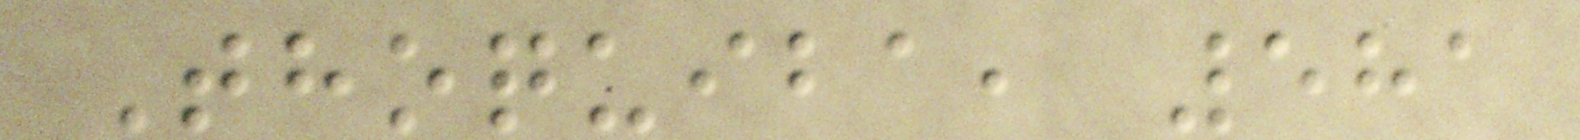Thoquiba, 581
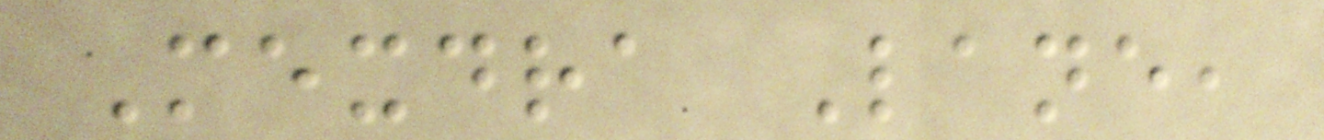Mexdra Lane,
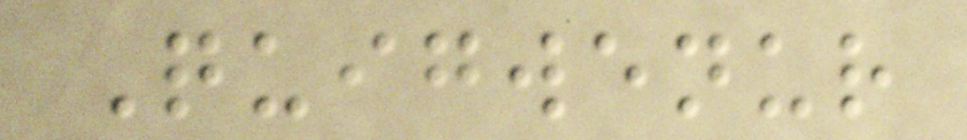Quigwenur
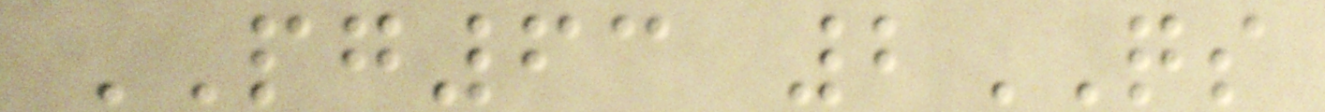PG63 2QS
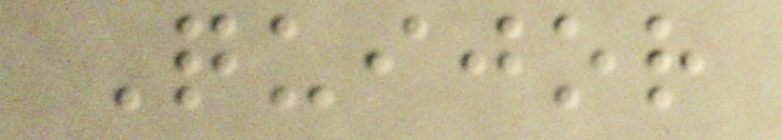Quijor
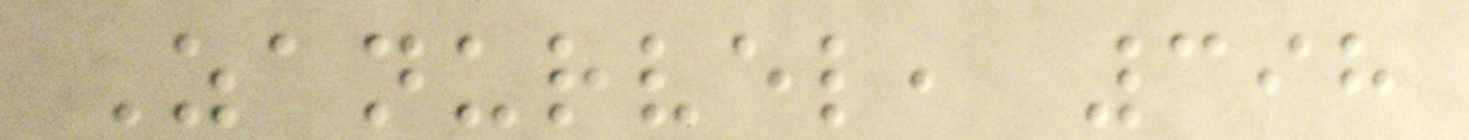Zanurvel, 398
